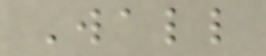Wall
